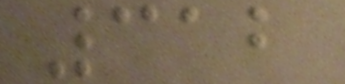312
